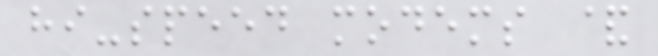hi-speed modems &
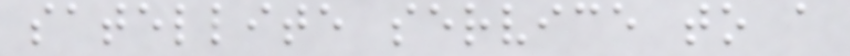satellite service to a
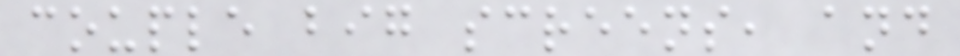couple big screens, and
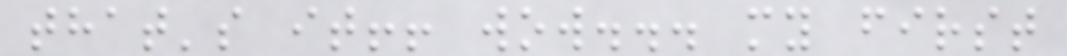that's it!! wow... my first
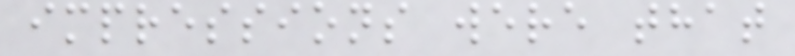impressions were that
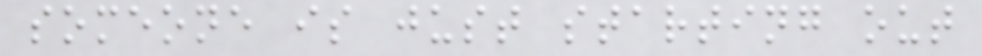someone is just starting out
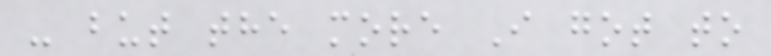- but the more I got to
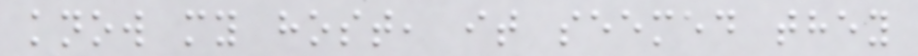know my host, it seemed they
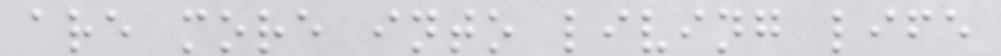are more into living life
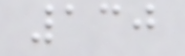130
